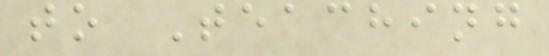to Teaching
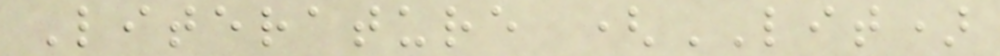Literature (LIT)
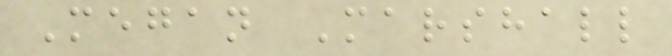Megan Marshall
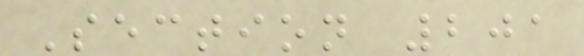Section 201
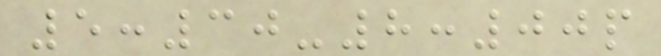5:30-8:00p
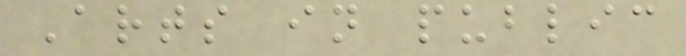Arts in public
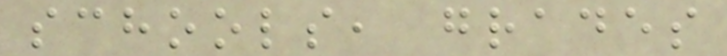schools, grades
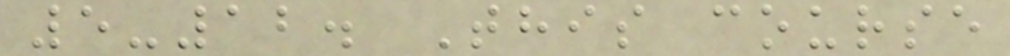5-12. This course
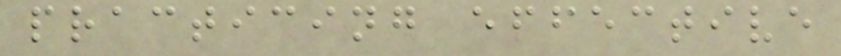practicing effective
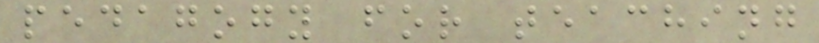pedagogy for teaching
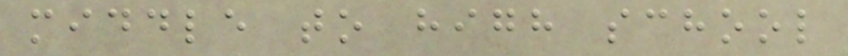middle to high school
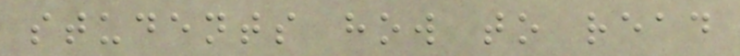students how to read
